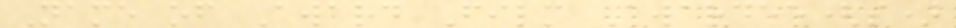Name of Award Film Awardee(s)
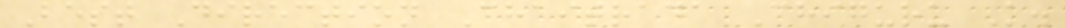Best Direction Chaitrada Chiguru K.
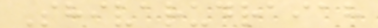Shivarudraiah
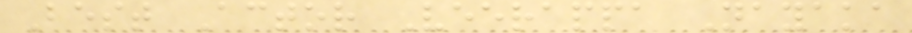Best Actor Veerappa Nayaka
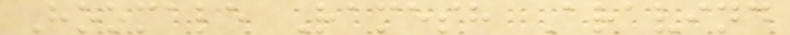Hoomale Ramesh Aravind
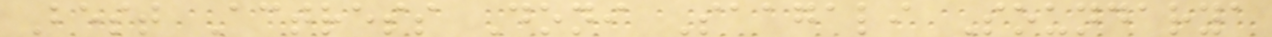Best Actress Doni Saagali Soundarya
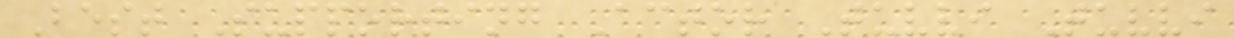Best Supporting Actor Tuvvi Tuvvi
